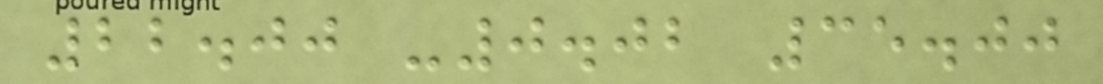22.00 -0.02 35.00
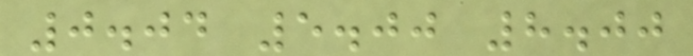0.04 5.00 8.00
